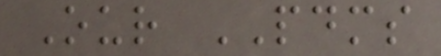Our PDMS
